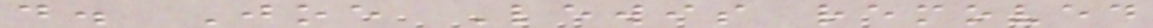d. Joe Lewis removed
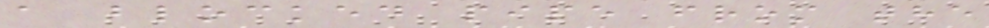a blocked pipe from the
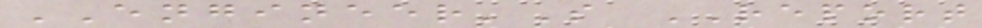ENGINEER'S REPORT
